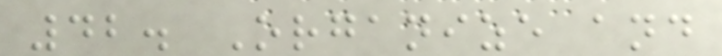42. Organize and
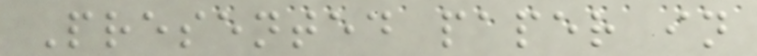Presented paper in
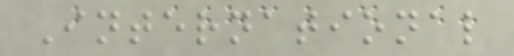International
